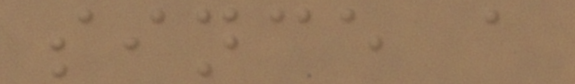since a
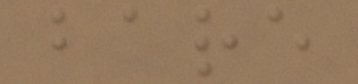bare
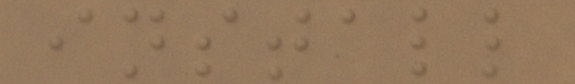install
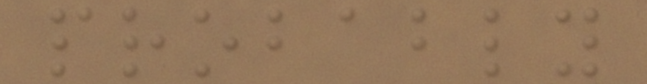probably
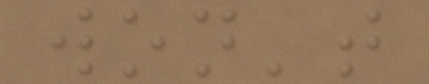won't
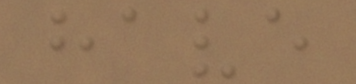have
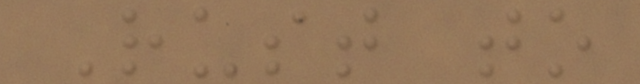Rust to
